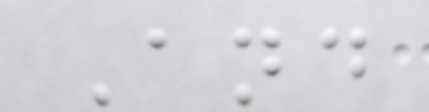And
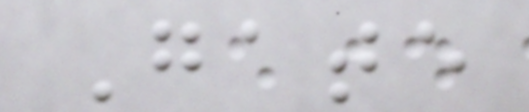Gate
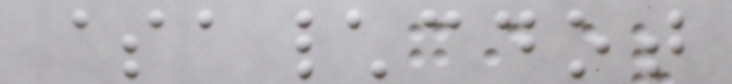$a\cdot
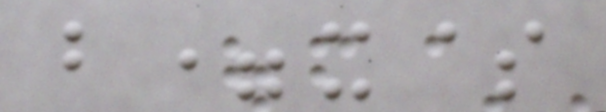b=x$
